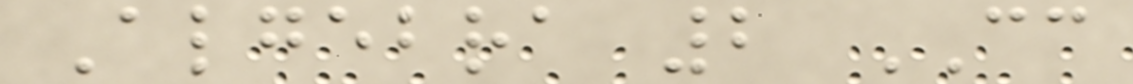Algebra 2 CC
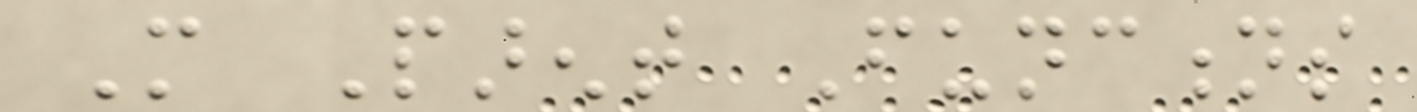More Parent Functions
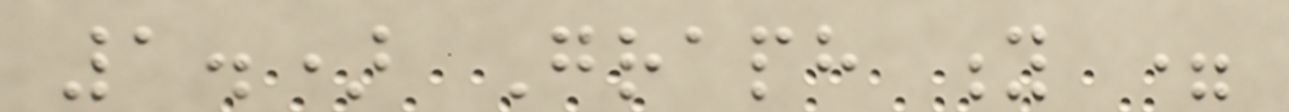1.) Graph y =
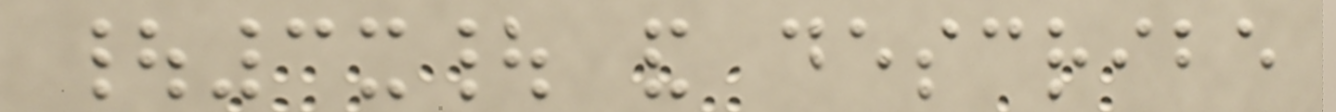|3x| and describe
